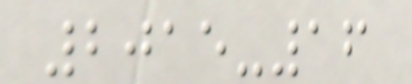2015-16
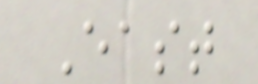East
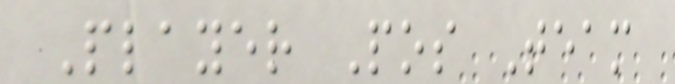Player Pos Team
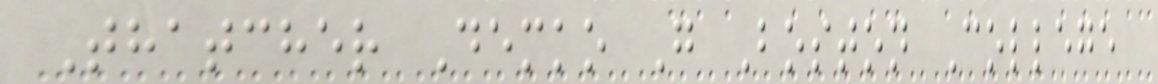Thatcher Demko G Boston College
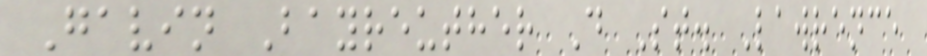Gavin Bayreuther D St. Lawrence
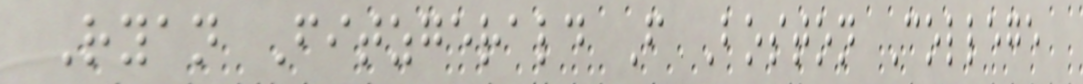Ryan Fitzgerald F Boston College
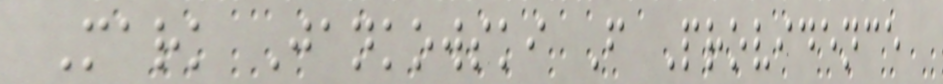Mark Jankowski F Providence
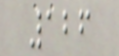126
